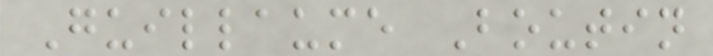Guillaume Boutin
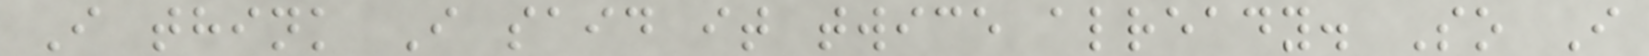I think I said it twice already. So I
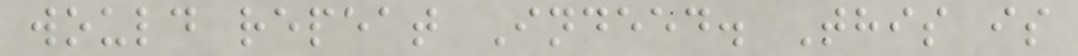would repeat Indeed. This is
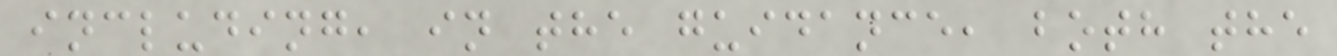including, in the guidance, both the
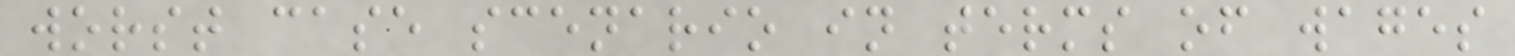worst case scenario in terms of wages
